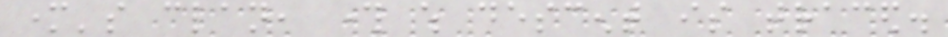mother's clan, through which descent is traced.
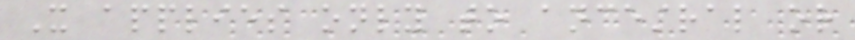It applies only to ancestral or
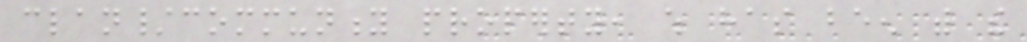clan/community property, which has been with the
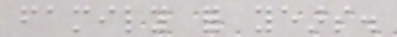family for years.
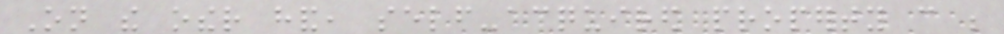On the other hand, self-acquired property can be
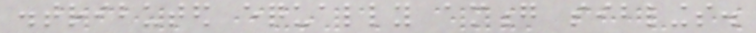distributed equally among siblings.
